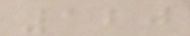120
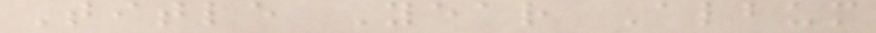Title Year Album
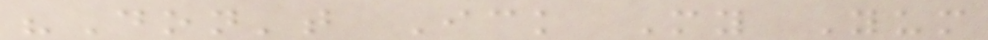"Don't Ick My Yum
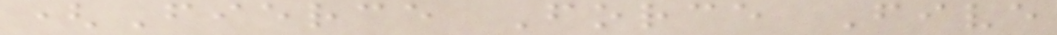(Fierce Force Five
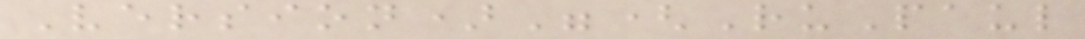Version)"(RuPaul
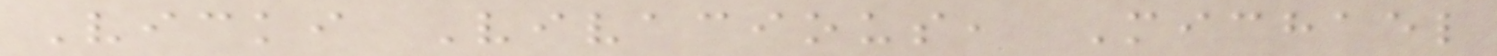Vicki Vivacious, Michael
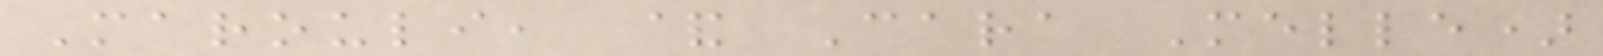Marouli, & Cara Melle)
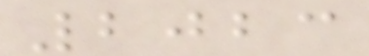2023
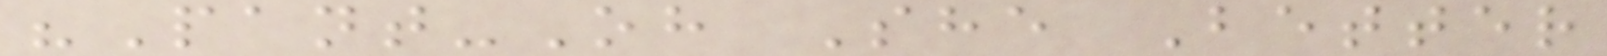"Pant-Oh She Better
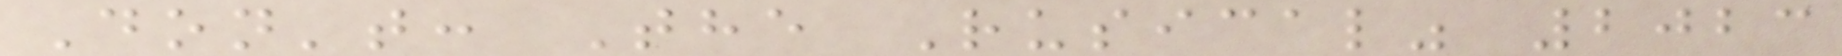Don't: The Rusical" 2023
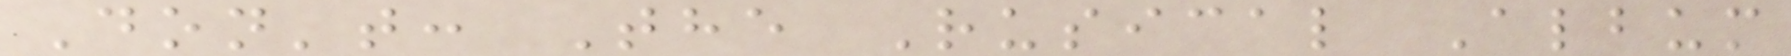Don't: The Rusical Album
